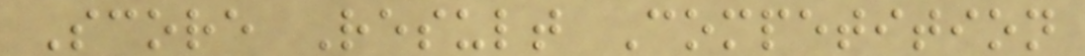Score Result Competition
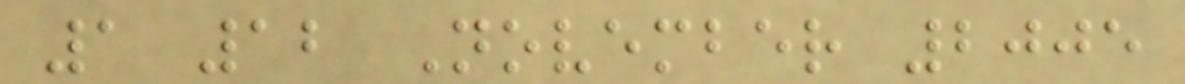1 12 November 2005
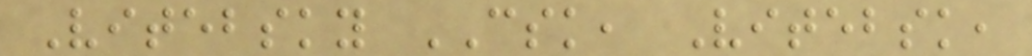Vitebsky CSK, Vitebsk,
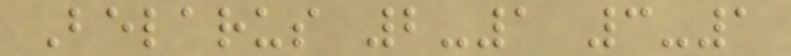Belarus 2-1 3-1
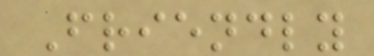Friendly
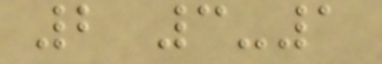2 3-1
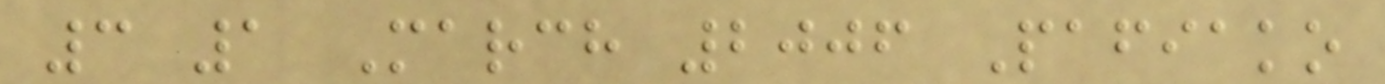3 1 March 2006 Pafiako
